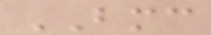BMC
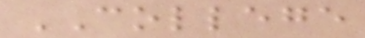COLLEGE
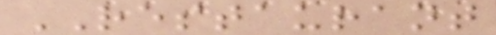RESTAURANT
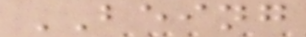BEING
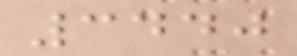3440
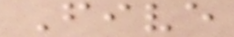Five
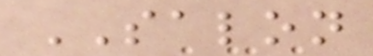SALON
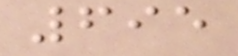695
